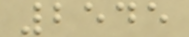2545
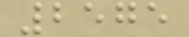2575
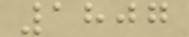1807
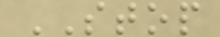STOP
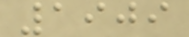1909
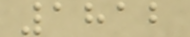1812
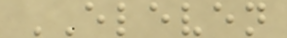ELEVEN
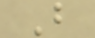B
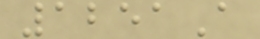1251A
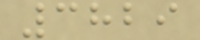3829
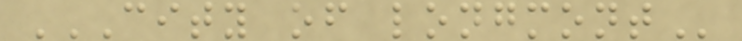CITY OF LONGMONT
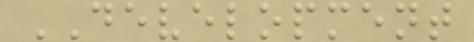DEVELOPMENT
